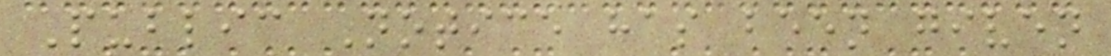Public Notice has been given
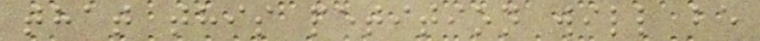that this petition will be
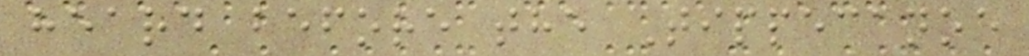heard before the Tippecanoe
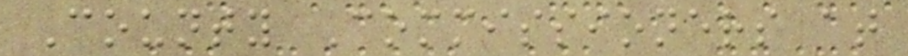County Commissioners at
